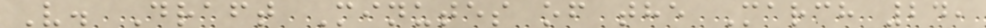V. Draft Minutes of the March 24,
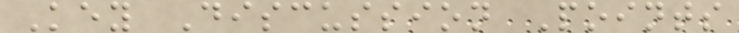Key Discussion Points
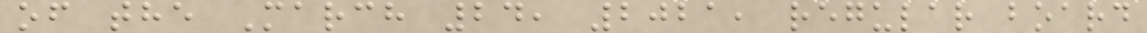of the March 24, 2021, regular board
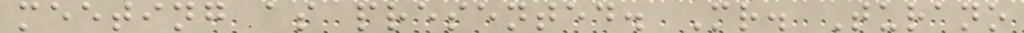meeting as presented. Mr. Turano
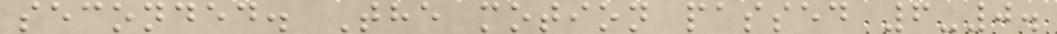seconded. The motion passed 6-0.
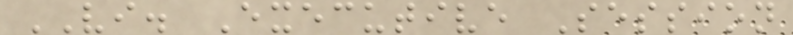VI. Executive Session
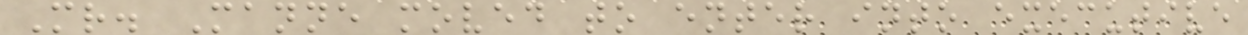Mr. Manne moved to enter into executive
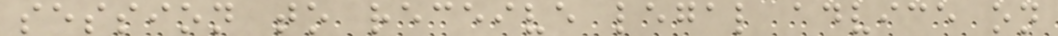session to receive legal advice on
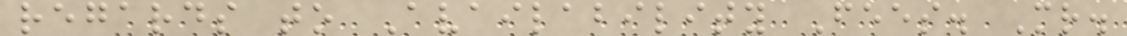regards to Availability Fees. Mr.
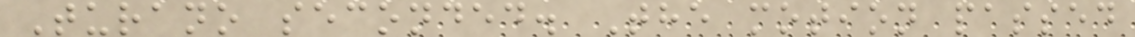Turano seconded. The motion passed
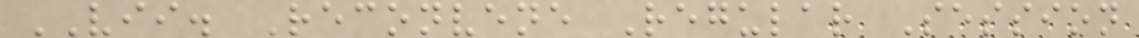VII. Reconvene Regular Session
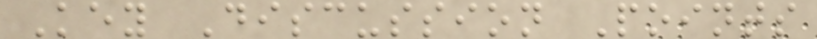Key Discussion Points
